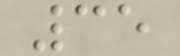35
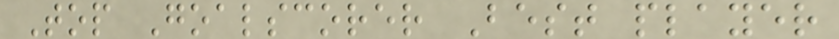Top Goalscorer Best player
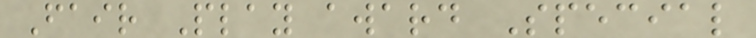Fair Play award Special
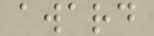award
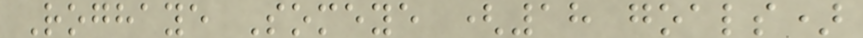Roghaye Someye (18 goals)
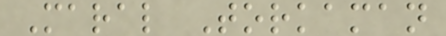Maral Torkaman
